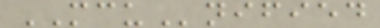MCUnified
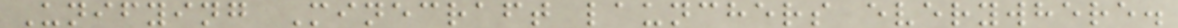Unifying Minecraft launchers everywhere.
